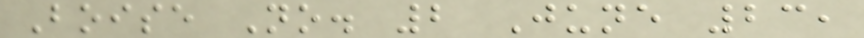Boise No. 2 June 23,
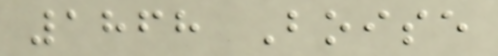1868 Boise
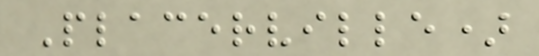Placerville)
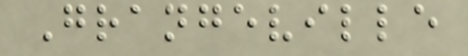Grangeville
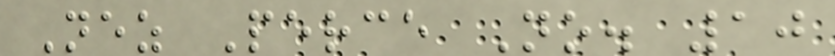Nez Perce No. 10
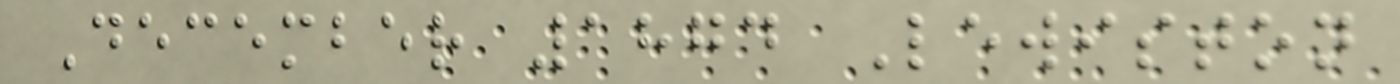December 1874 Lewiston
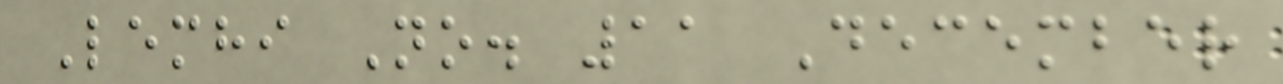Lemhi No. 11 December
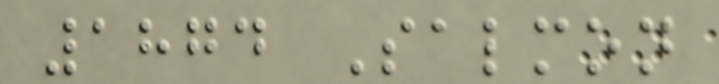1874 Salmon
